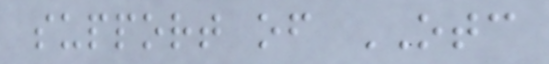support of OTC
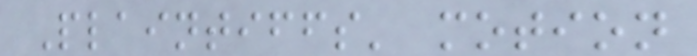Plaintiffs' motion
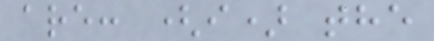are: (i) the
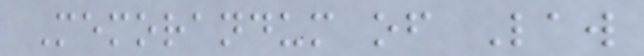Memorandum of Law
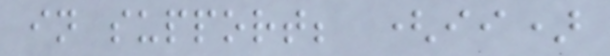in support; (ii)
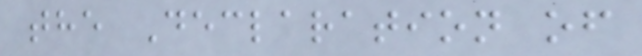the Declaration of
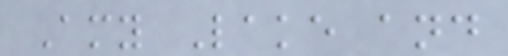Amy Lake and
